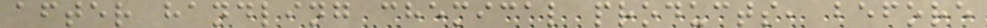after handling chemical products, before
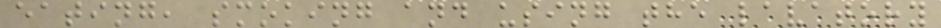eating, smoking and using the lavatory
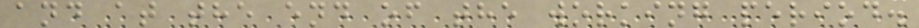and at the end of the working period.
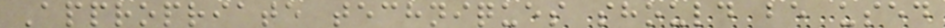Appropriate techniques should be used
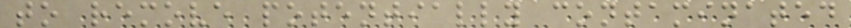to remove potentially contaminated
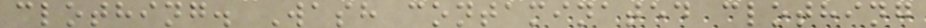clothing. Wash contaminated clothing
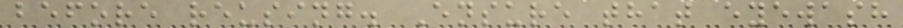before reusing. Ensure that eyewash
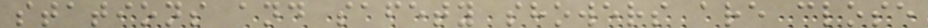stations and safety showers are close
